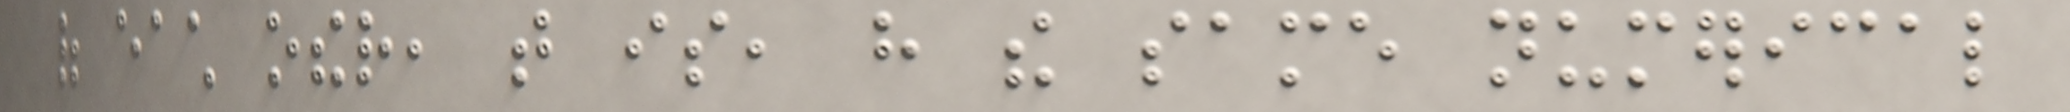of each other, that is, have the same numerical
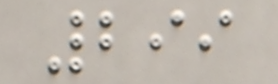299
